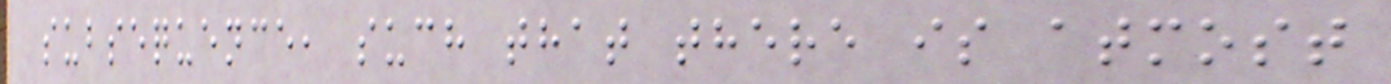subsequence, such that there is atmost
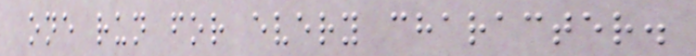one run for every character.
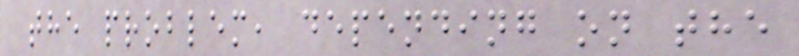the problem, depending on the
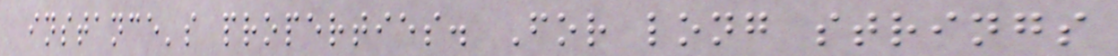instance's properties. For long strings
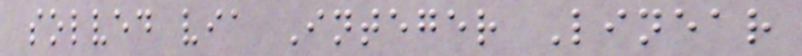solved via Integer Linear
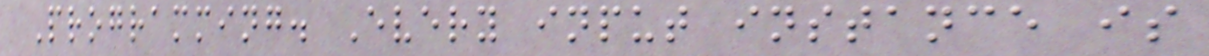Programming. Every input instance is
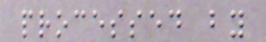processed by
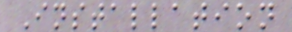Installation
